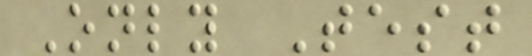Only Test
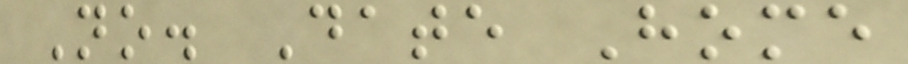No. Date Home
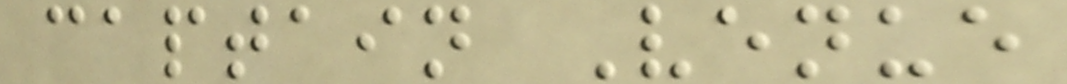captain Venue
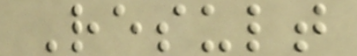Result
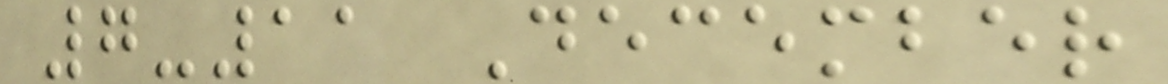7-11 December
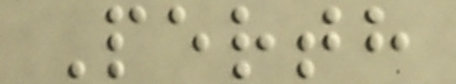Perth
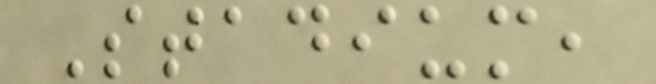Stadium,
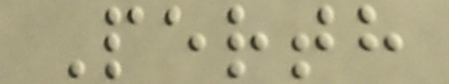Perth
